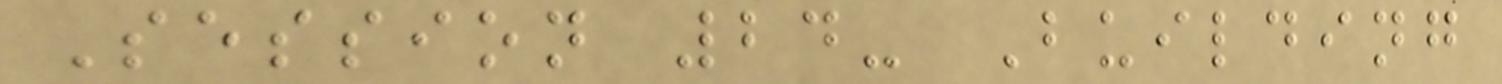Session 24- Building
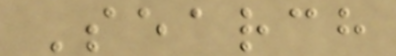Search
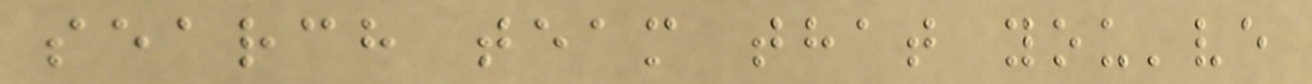search team that you've
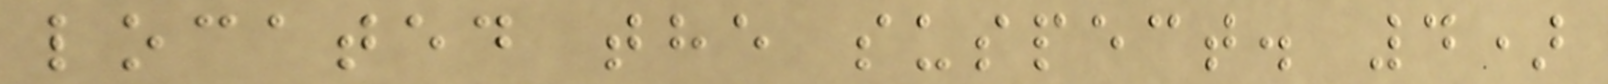located the suspect. 4)
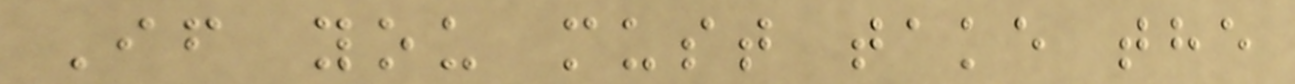If you must take the
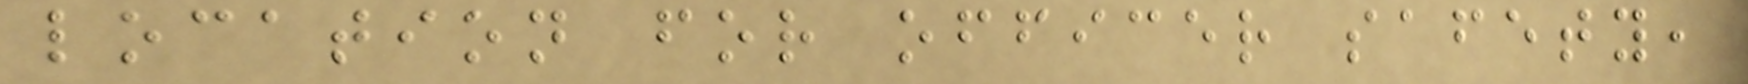location for officer safety,
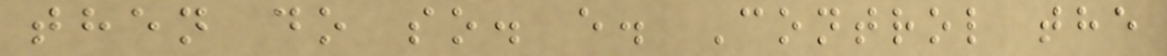then do so. e. Control the
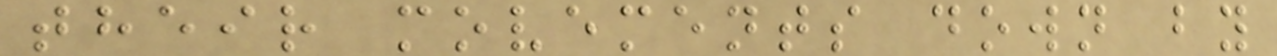their movements down by
